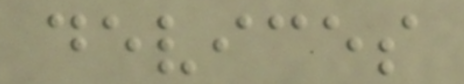devices
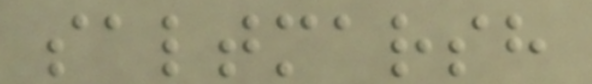saltmarsh
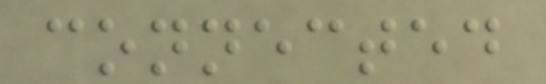connected
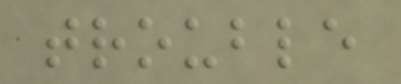trouble
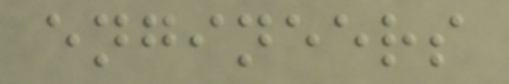engineers
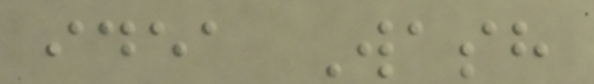idea Wash
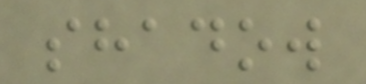shadow
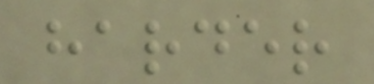harder
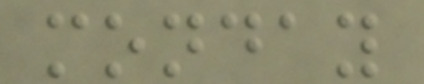monday
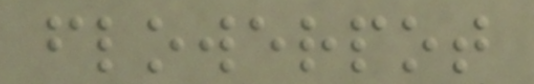flowerpot
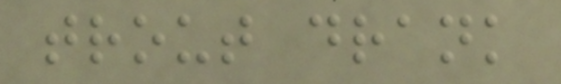trout drank
